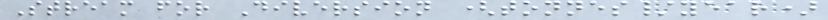Stream for Diversion (tonnes/year)
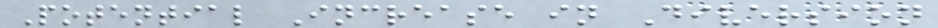Potential Increase in Diversion
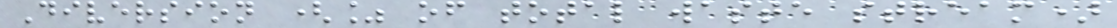Diversion (% of total waste stream)
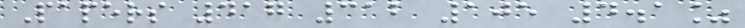Papers 417 312 105 4.1%
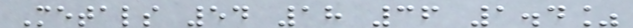Metals 54 18 36 1.4%
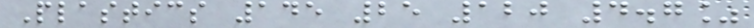Plastics 145 25 120 4.7%
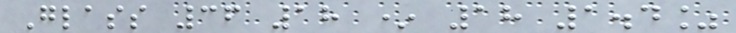Glass 36 18 * 18 1.4%
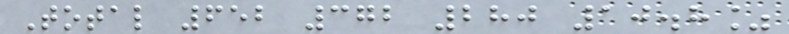Total 652 372 280 10.8%
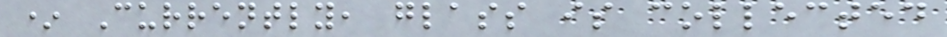* Currently, glass is collected
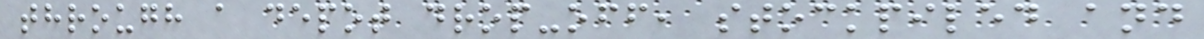through a depot drop-off, stockpiled and
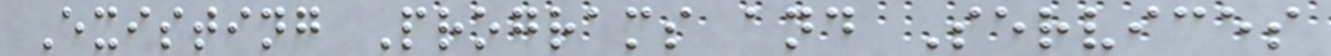Existing Programs and Services
